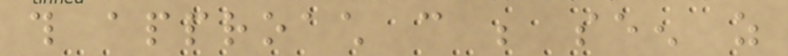this approach can be seen as
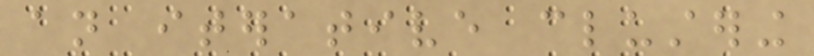an iterative clustering
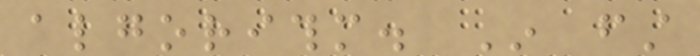algorithm. In first
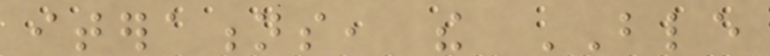iterations, the BLE
